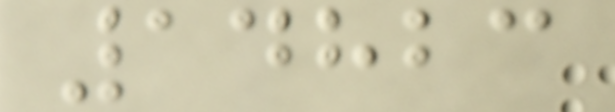14823
